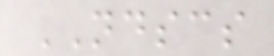NDSCS
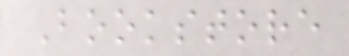Bookstore
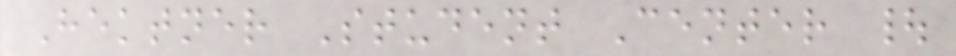Hektner Student Center |
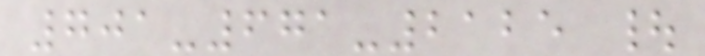701-671-2125 |
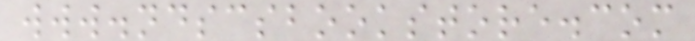www.ndscsbookstore.com
